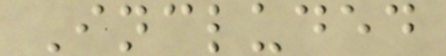Included
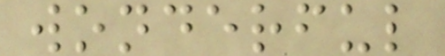wonderful
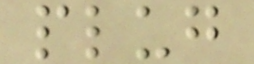plug
